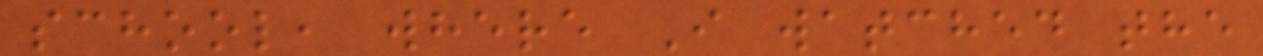school, where I watched the
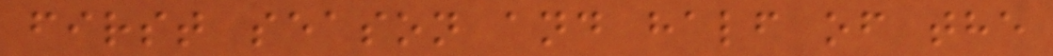first season and half of the
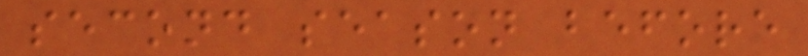second season before
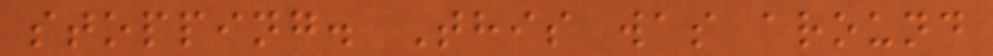stopping. This was around
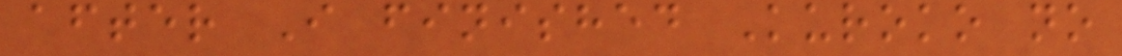after I finished Kuroko no
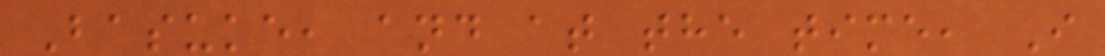Basuke, and at the time, I
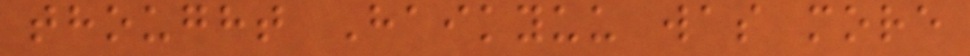thought Haikyuu was more
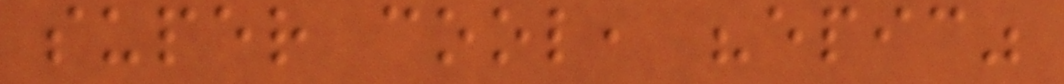super cool, "epic"
